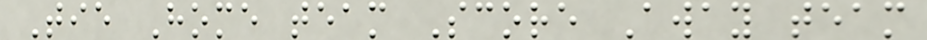Tie Home team Score Away team
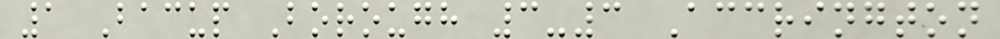1 Bacup Borough 3-3 Accrington
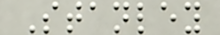Stanley
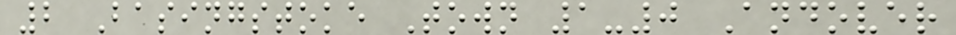2 Basingstoke Town 1-0 Andover
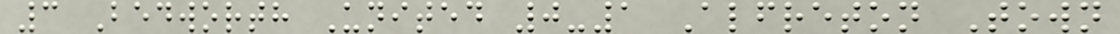3 Bedworth United 0-1 Alfreton Town
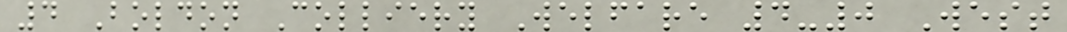4 Boldon Colliery Welfare 4-0 West
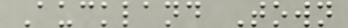Auckland Town
